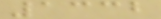1332
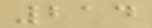214
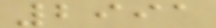2991
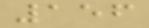156
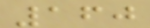160
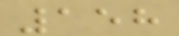158
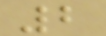2
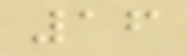16
